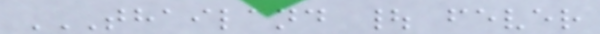THAILAND | FEVER
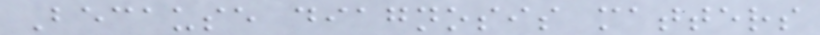Because diagnosis matters
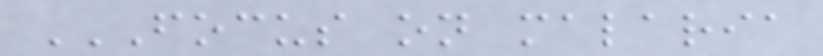FOCUS ON MALARIA
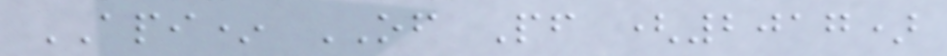API* OF Pf (2017)
